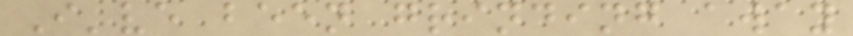I've been grinding away
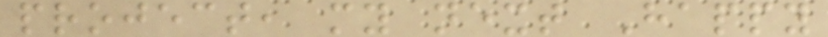project, my next Happy
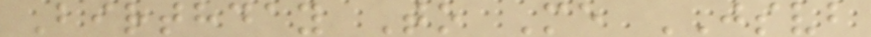Birthday To Me JSVB
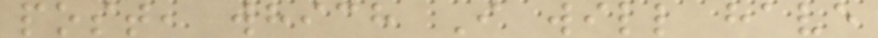post, which I will have
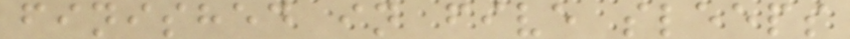finished in five sleeps
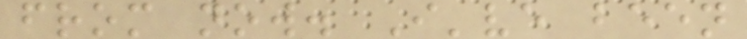from now. I've been
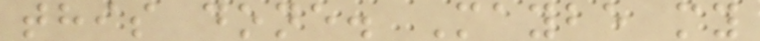this done. Maybe my
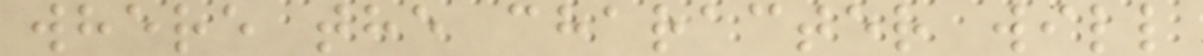where the character will
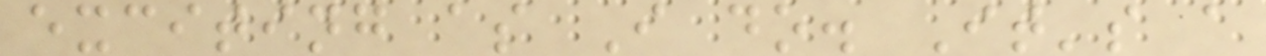exciting as I do. It's a
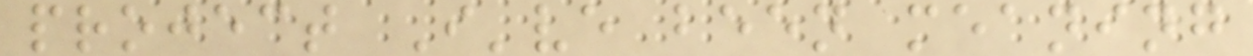project I've been meaning
